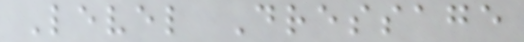Level Dressage
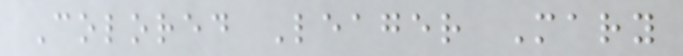Colored Leager Mary
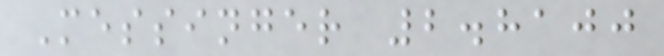Messinger 2.8100
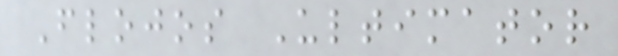Flojos Ultimator
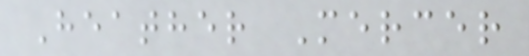Heather Mercer
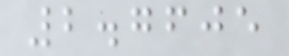2.7605
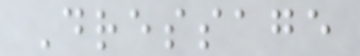Dressage
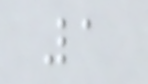1
